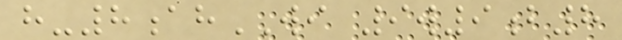h-8ahWI 9w9b8
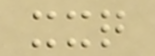xxq
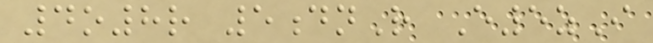4o8r 5dnR E5zI
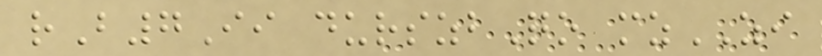rB7Ii durszbQo mzZI
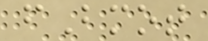fBmot
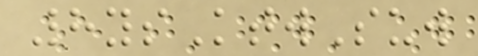8ysKtwSuw
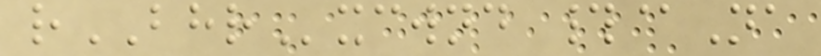rBHRxcwnd #@Na
